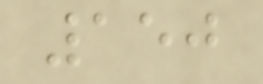150
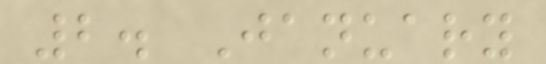2. January
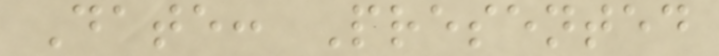Date: Presented
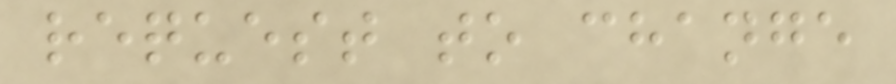request to change
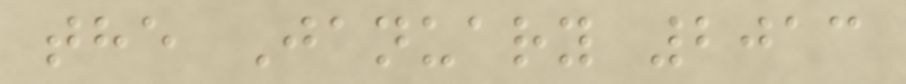the January 2013
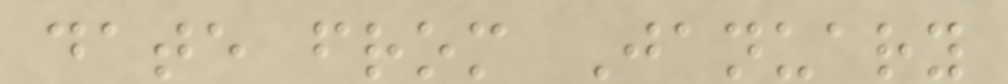date from January
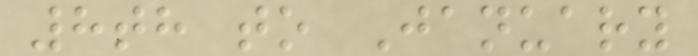8th to January
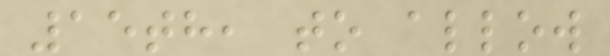15th, to allow
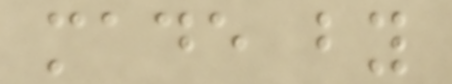made by
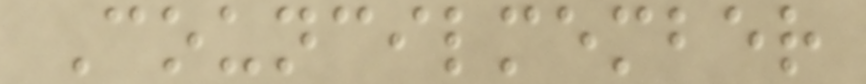Councilmember
